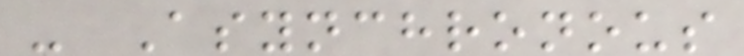- Asynchronous
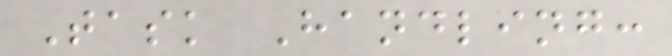Task Handling:
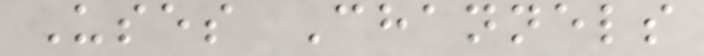Uses Channels
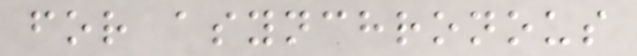for asynchronous
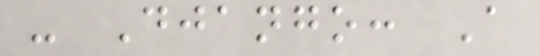- Django: A
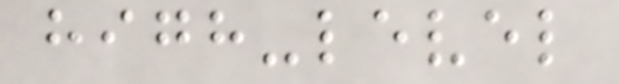high-level
